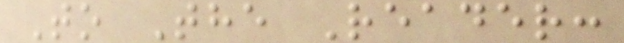To The Reader:
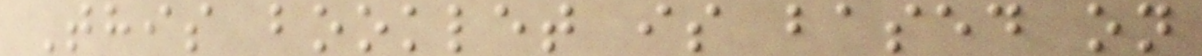This booklet is based on
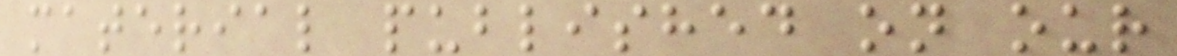material published on our
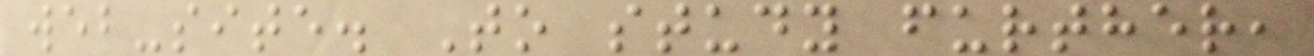web-site. To study further,
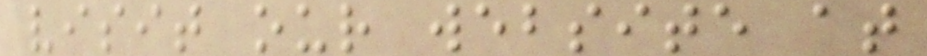visit our website at
